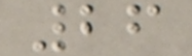26
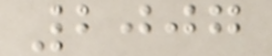2007
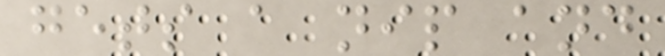gets a nip and
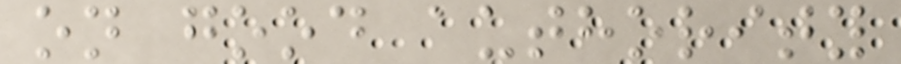on good authority
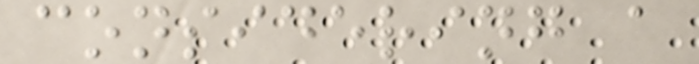considering a
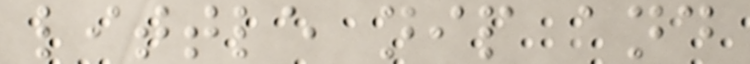little nip and
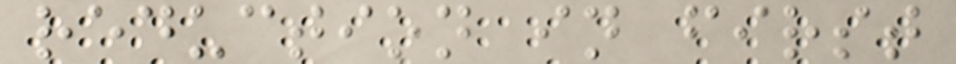reduction in first
